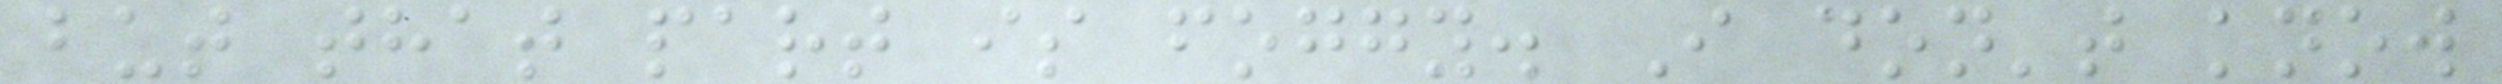but that part is foggy. I don't know
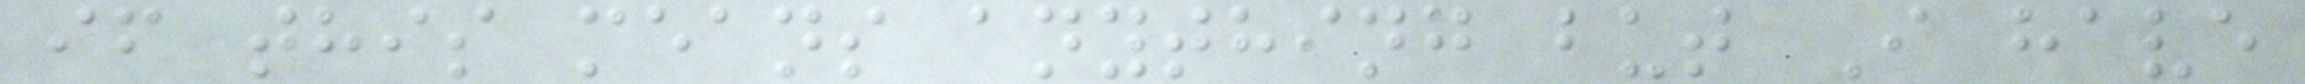if this means anything but I have
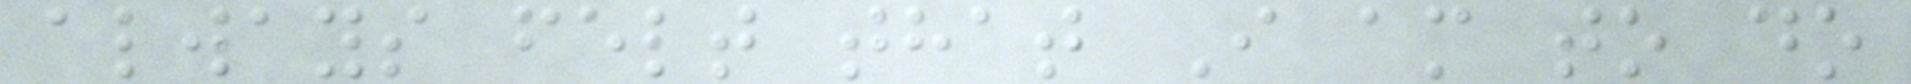always felt that I am to do
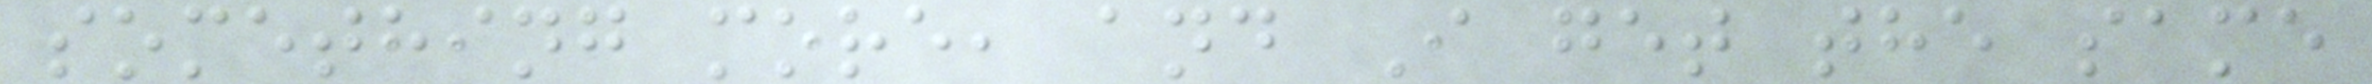something more, and I get the same
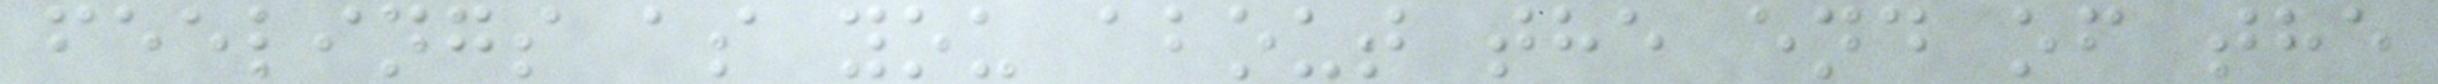feelings as you about the end of the
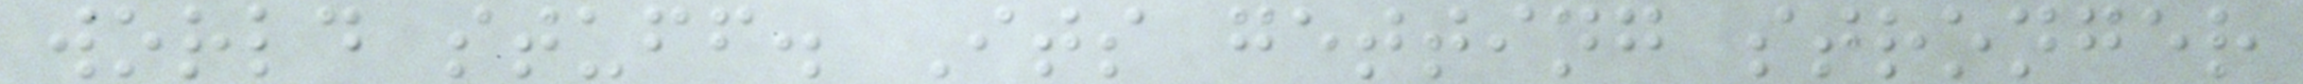world stuff. Its getting stronger
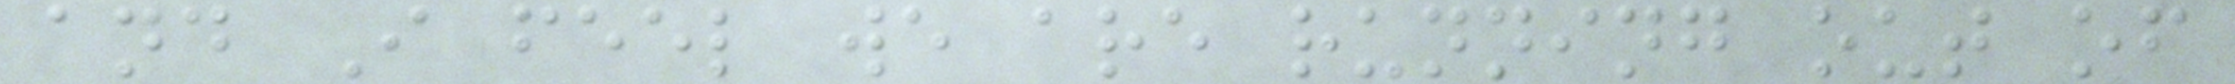and I feel we are running out of
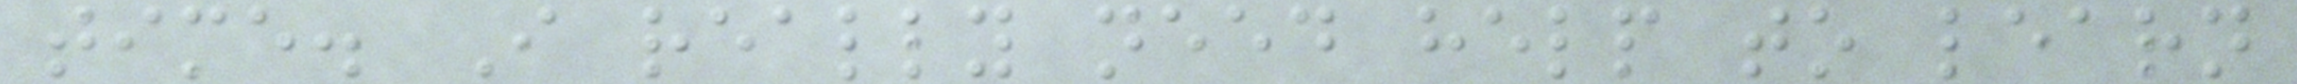time. I really need help to learn
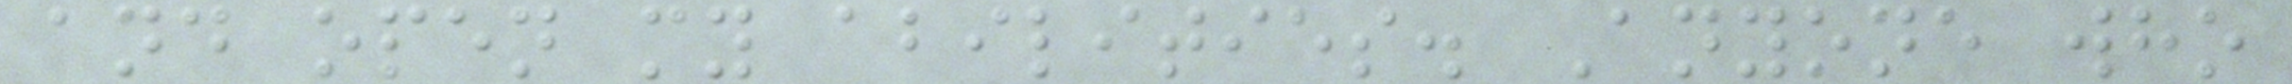and open my abilities. Anyone who
